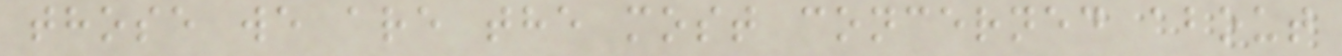those we are the most concerned about
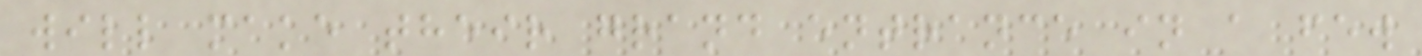will make their grand entrance in a few
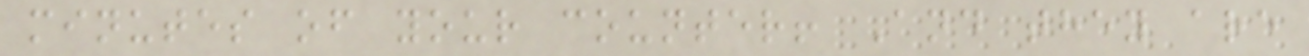minutes of your counter! And they are
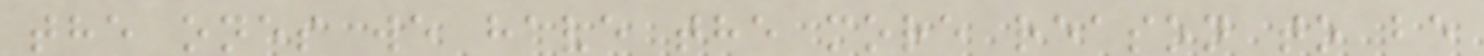the ones we have the more reason to be
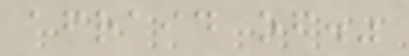afraid of."
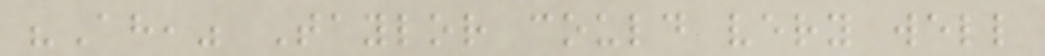"Ah," Taylor could very well
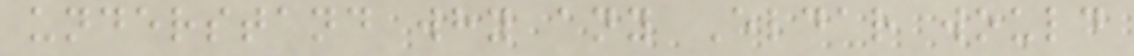understand why any Eldar would
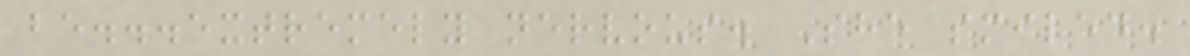be...extremely nervous. She smiled.
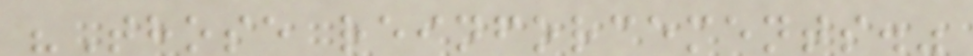"Those reinforcements."
